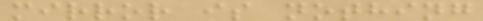mirror is nothing
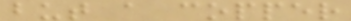but a copper
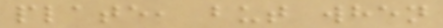plate, but when
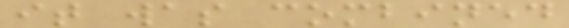it was combined
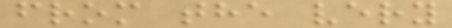from the very
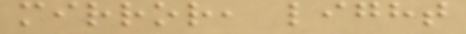mirror, light
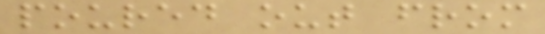poured out from
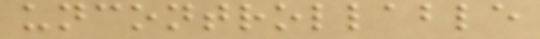uncontrollable
